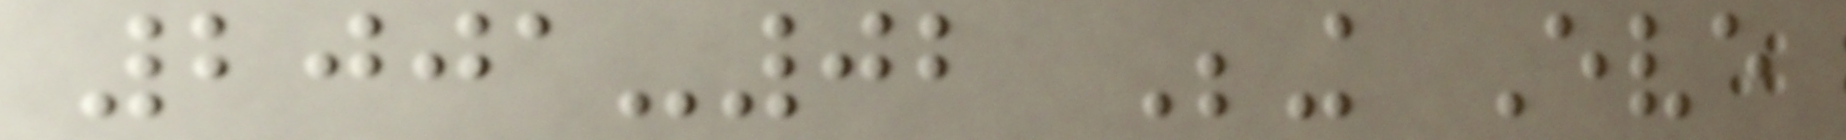2001-02 Being Eve
